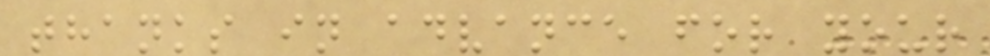thanks in advance for your
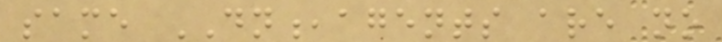same DN,agents are no
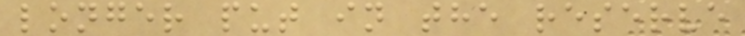longer put in the reserve
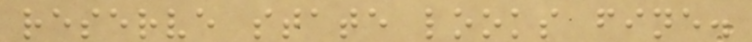reserve state looks fine.
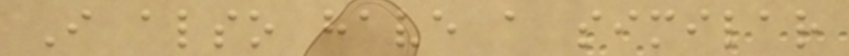I also have a similar
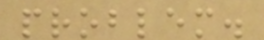problem.
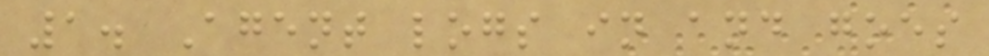1. Agent logs in and goes
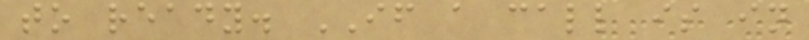to ready. IF a call is in
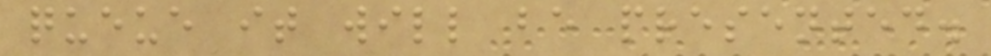queue it will be presented.
